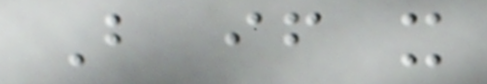But if it
